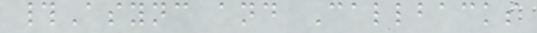#Async and Callbacks
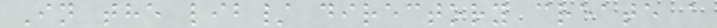In the lib/ directory create a
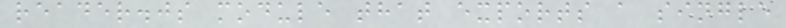reader.js module that exports a single
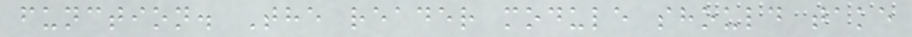function. The reader module should take
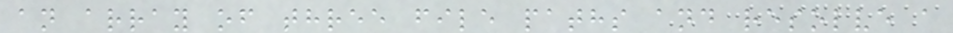an array of three file paths and resolve a
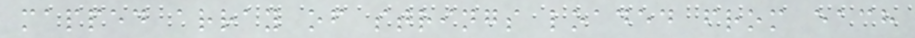mapped array of strings loaded from each
